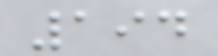194
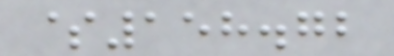$158.72
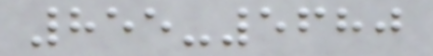855-5680
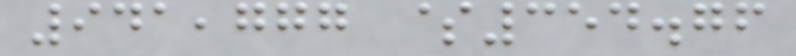941,777 $354.76
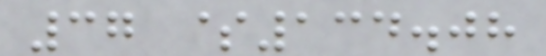37 $134.08
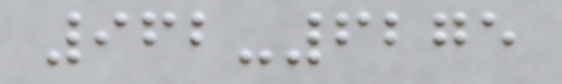962-6275
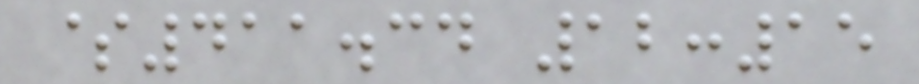$411.34 12:15
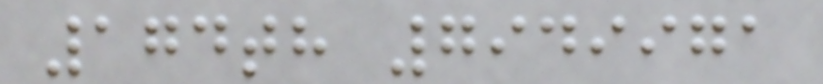174th 7949971
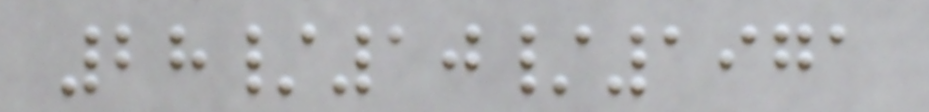28/10/1971
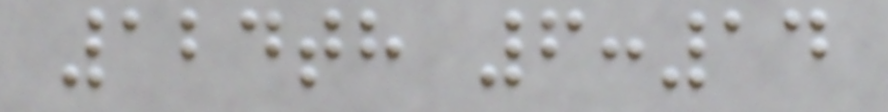124th 6:14
